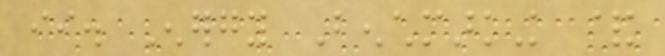ii. Energy Benchmarking &
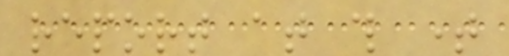report at this time
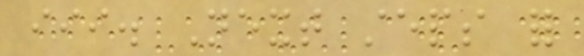iii. Next steps for
